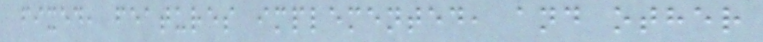fixed, features implemented, and other
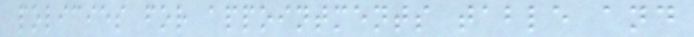policies for appointments table and
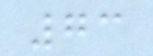73
